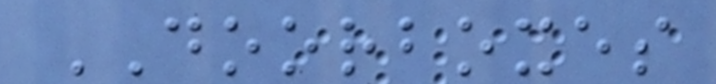DOORBOXES
